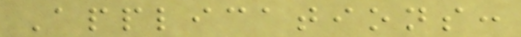Applications:
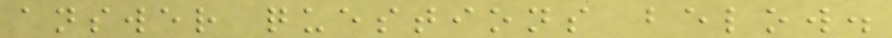answer questions below.
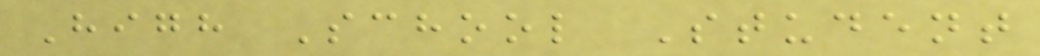High School Student
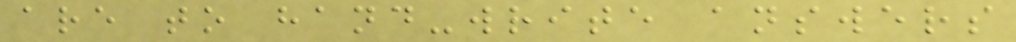are to hand-write answers
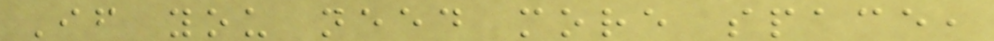If you need more space,
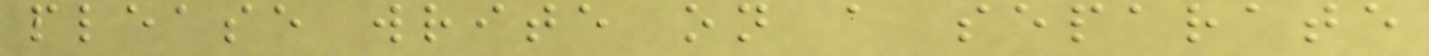please write on a separate
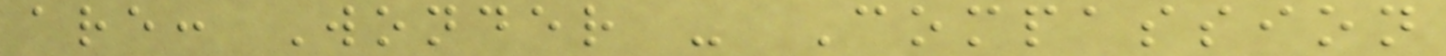are: Wonder - Compassion
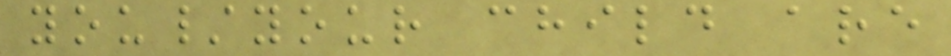you/your child are
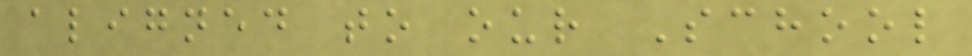aligned to our School
